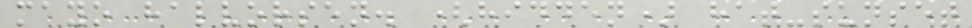mayo halvorsen. (hidden) hat-sunset
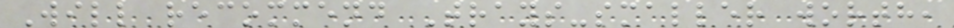Will recommend Trays-smaller worth,
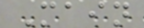Main
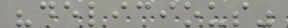"delicious"
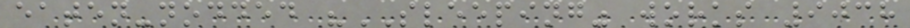eaten-nodded "SLEEPING" works 9038
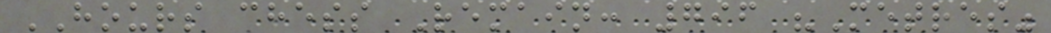HOURS chess Remain: 796 "Metres"
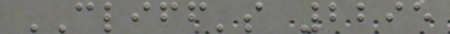CLIFF's 2295
